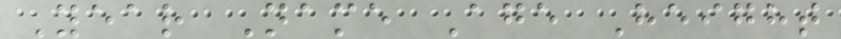Year Name Age Height
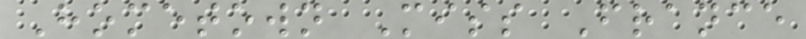Hometown Miss France
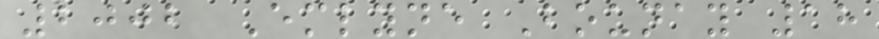2002 Emlyne Bounay 18
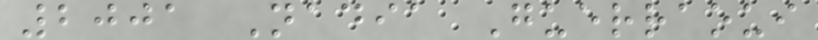2001 Nadia Guerraoui
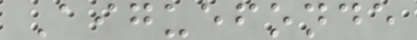Aiguefonde
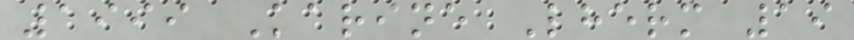1999 Karine Lherm 19
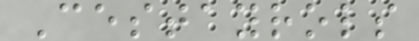Cestayrols
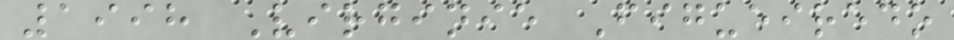1998 Virginie Figueiredo
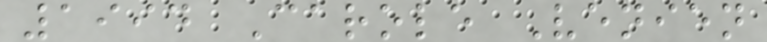1994 Carole Venien
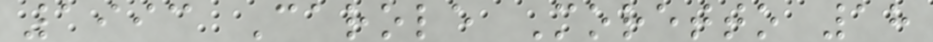1993 Carole Moretto 18
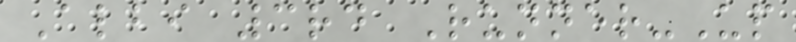Albi 3rd Runner-Up
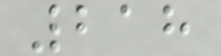218
